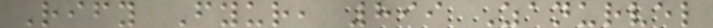Rify Fyur, 899 Zanurvel
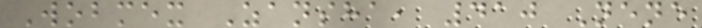Wobmex Zansha, 410 Nene
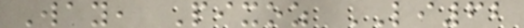Way, Pixoz LI62
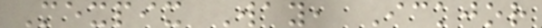Mexpix Way, Ickjor
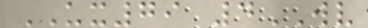UX79 4WV
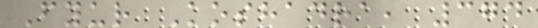Fyur Koshadra, 374
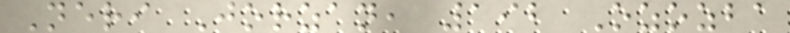Neri Jorzan, 192 Ozozba
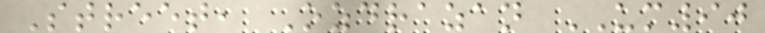Street, Ozdrazan UM90
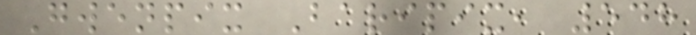Gwenpix Baripix, 548
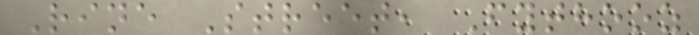Rine Street, Fythooz
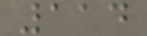114
